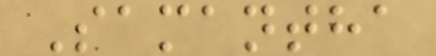Samantha
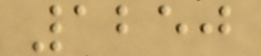1250
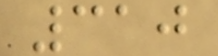310
